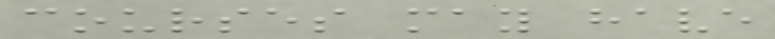courses may have
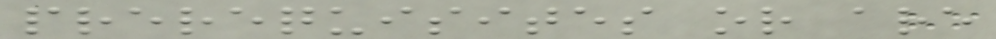prerequisites or are
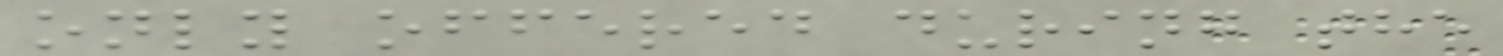only offered during the
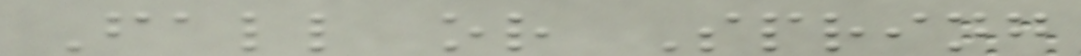Fall or Spring
